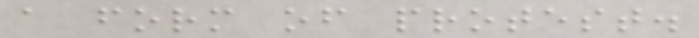a form of protest.
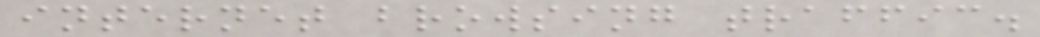internet browsing traffic.
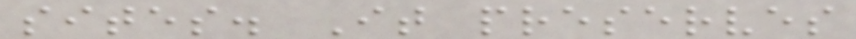sites. It preserves
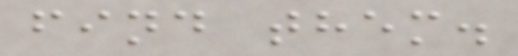find them.
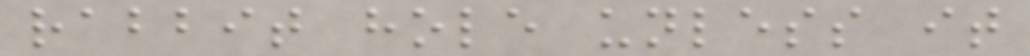rabbit hole unless it
